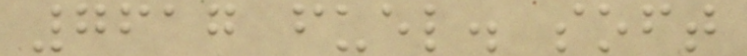7617 fuel. soft
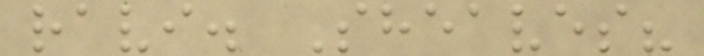ravi. Sheaves?
